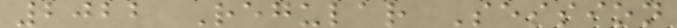2022 Regular Session
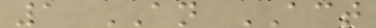1 AN ACT
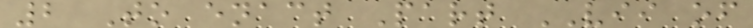2 To enact Part VII of
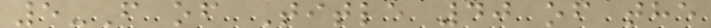5-F of Title 40 of the
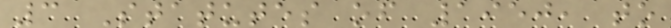3 Statutes of 1950, to
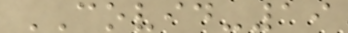COVID-19
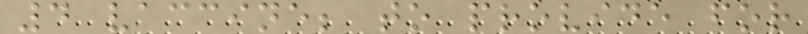4 vaccine; to provide for
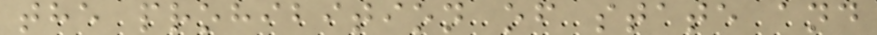the prohibition of state and
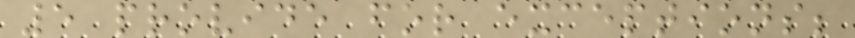5 provide for exceptions;
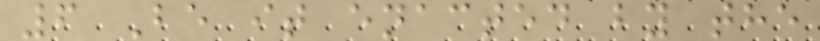6 Be it enacted by the
